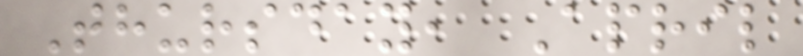Thursday, April
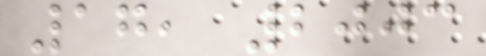17, 2003
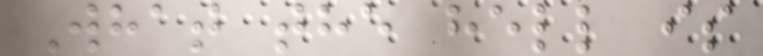What the hell is
